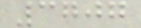3707
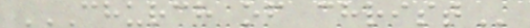CHURCH OF CHRIST
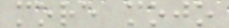more mojo
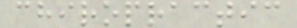chiropractic
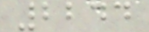2244
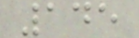145
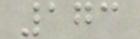173
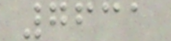7631
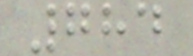784
